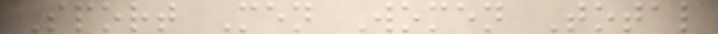Sport Men Women Total
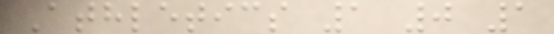Athletics 1 0 1
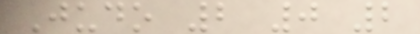Judo 2 0 2
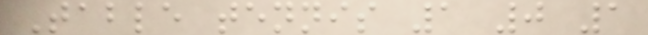Table tennis 1 0 1
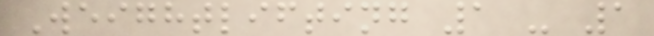Weightlifting 1 - 1
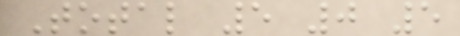Total 5 0 5
